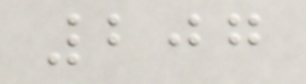207
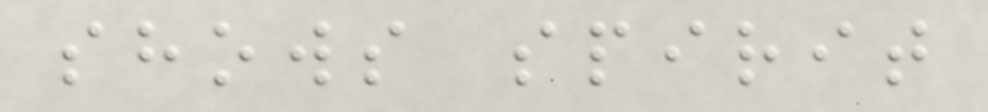shows spirit
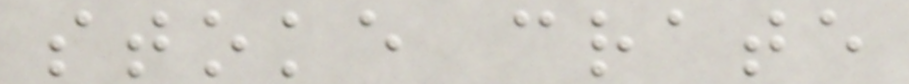stoke crate
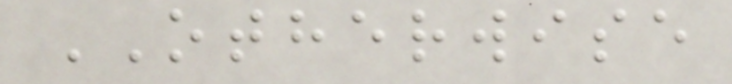OTHERWISE
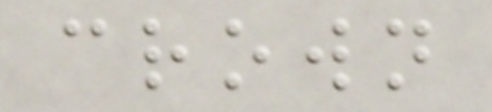crown
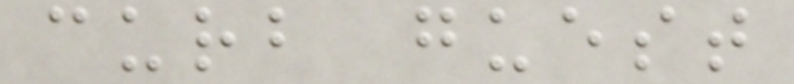curb guest
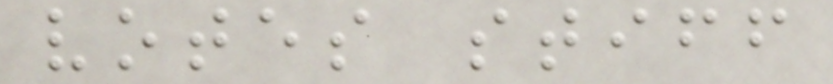votes stiff
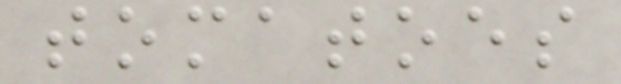tomatoes
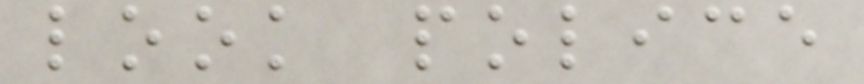look police
